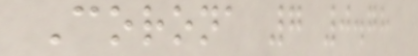Corona 7 0.78
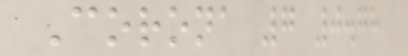Corona 7 0.78
